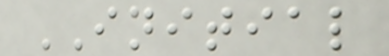INITIAL
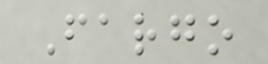Fargo
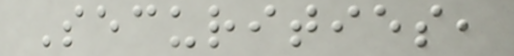Securities,
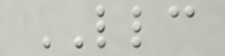LLC
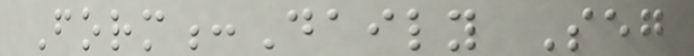Form:Daily Seg
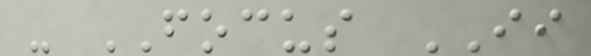- FOCUS II
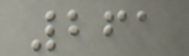261
